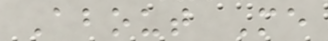About Me
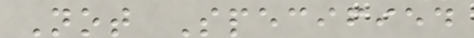Not Specified
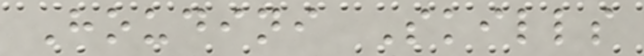Houdini Skills
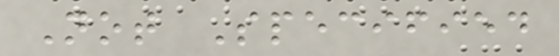Not Specified
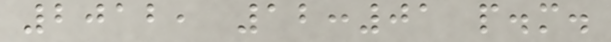2012, 12:01 p.m.
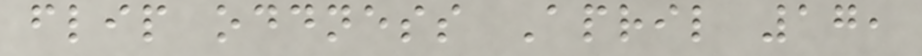flip oddness April 17,
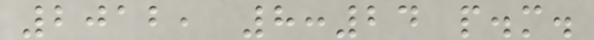2012, 8:24 p.m.
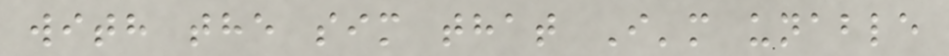with the sim that I'm unable
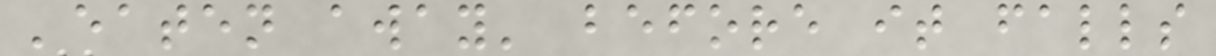'eaten away' before it falls
